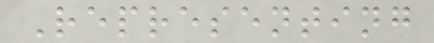Representing
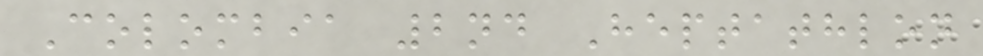Colombia 2nd Heptathlon
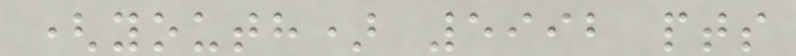(youth) 5992 pts
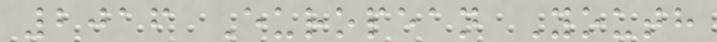2016 European Youth
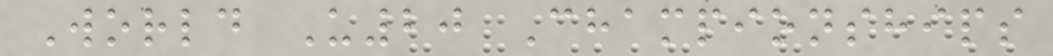World U20 Championships
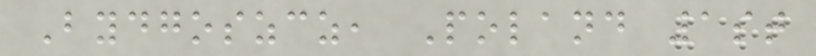Bydgoszcz, Poland 1st
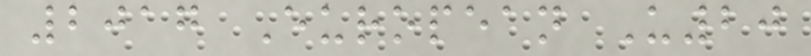2017 European U20
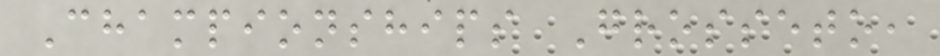Championships Grosseto,
